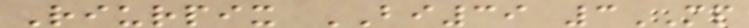Riurpix BI39 3MP
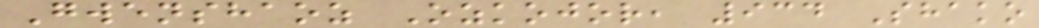Gwenshaoz Ozkojor, 934 Shako
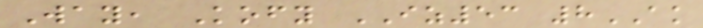Way, Kofy IZ53 8AK
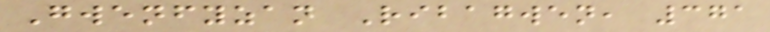Gwenfyzan Ribagwen, 371
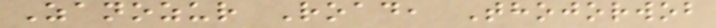Zanozur Road, Thojorwob
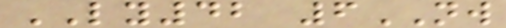LY42 6NW
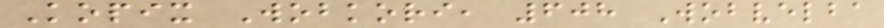Kopix Wobkori, 608 Wobvelba
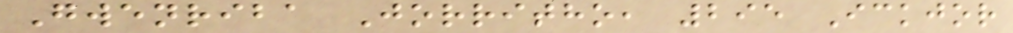Gwenriba Jorritho, 295 Ickjor
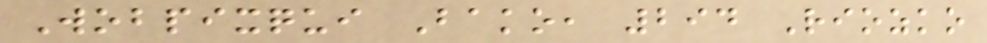Wobpixqui Bako, 294 Riozko
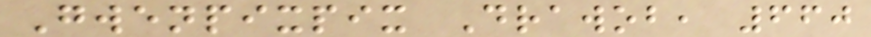Gwenpixpix Drawob, 660
